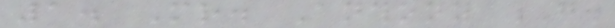1. Mr. Anthony G.
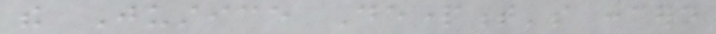the Justice Department's concern
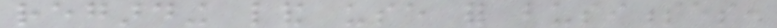regarding land use for businesses.
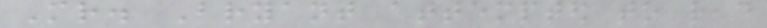Mr. Bryant attempted to read
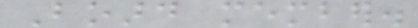Board member.
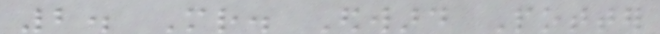2. Mr. Edward Potter
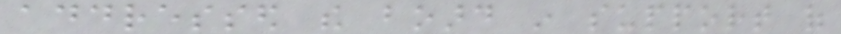addressed the board in support of
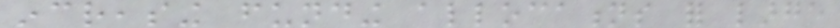increasing funding allocations for large
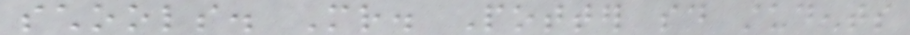schools. Mr. Potter said students
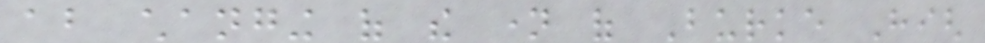about changing of the name of Burke High
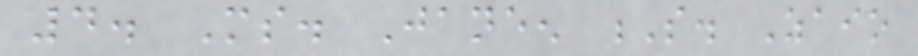4. Ms. Janeen S. Zaio
